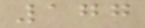177
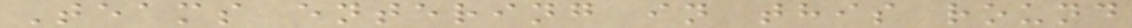Teams entering in this round
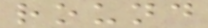round
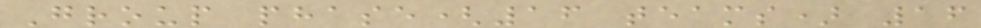Group phase(16 teams) 16
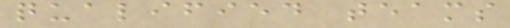qualified teams
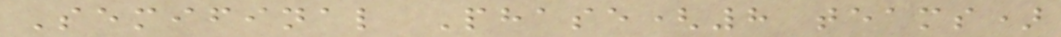Semifinal Phase(8 teams)
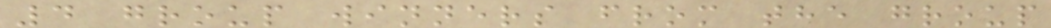4 group winners from the group
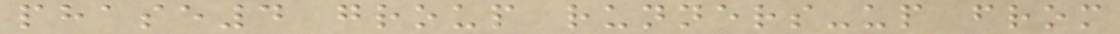phase4 group runners-up from
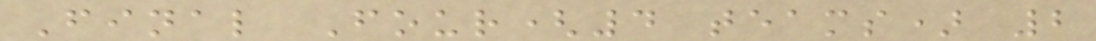Final Four(4 teams) 2
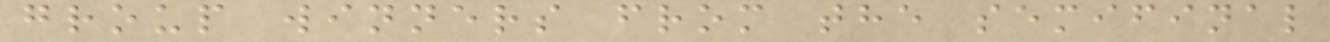group winners from the semifinal
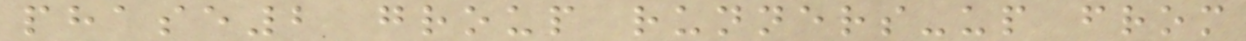phase2 group runners-up from
